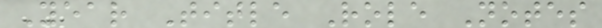Year Title Role Notes
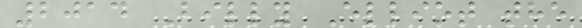2014 Billy Elliot the
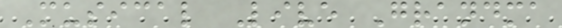Musical Live Grandma
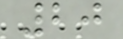20
